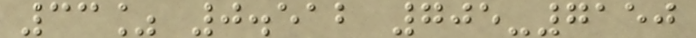33% 0.512 705-7150
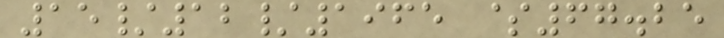15/12/1965 $67.25
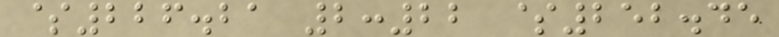$226.21 2:22 $252.45
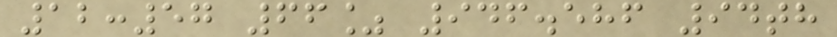12:57 66% 946.586 94th
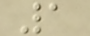1
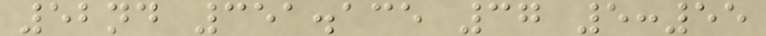52nd 351.135 37 5:55
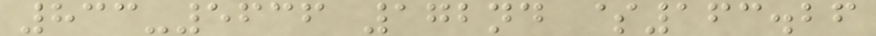833-5636 172nd $163.26
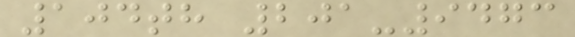104th 201-9473
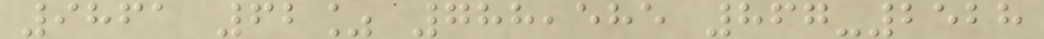9861 62% 788,585 867-2528
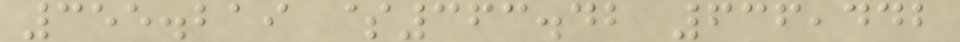355.219 $363.42 636,442
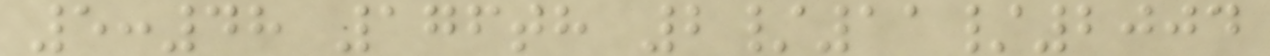5:48 176th 2/11/2004
